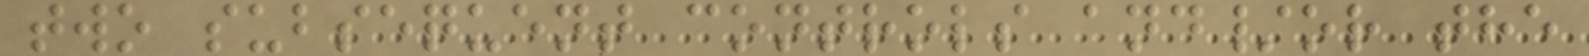two subsequent controls and/or the
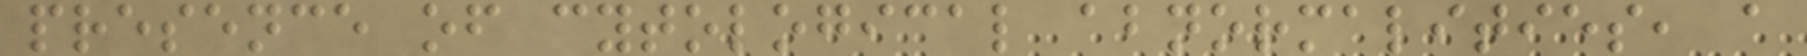presence of cytological abnormalities, a
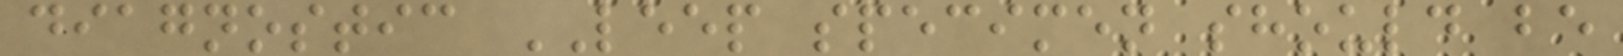diagnostic LEEP specimen should be
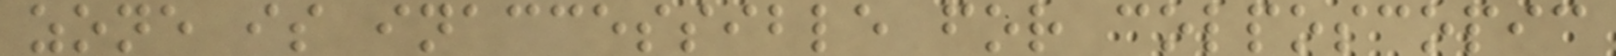zone is inaccessible for colposcopic
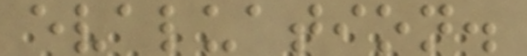evaluation.
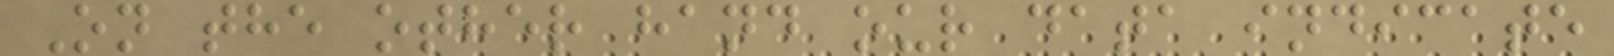On the other hand our data indicate
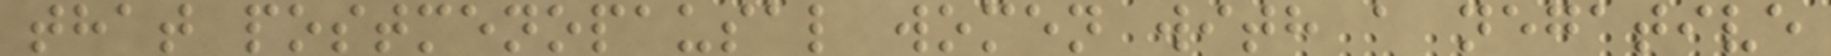that postmenopausal women with a negative
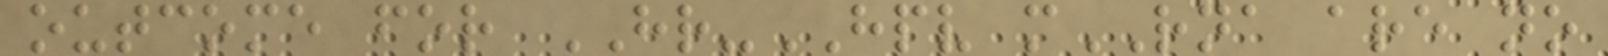outcome for HR-HPV mRNA are no
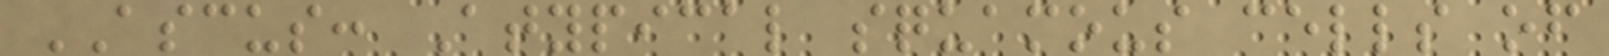ASCUS: Atypical squamous cells of
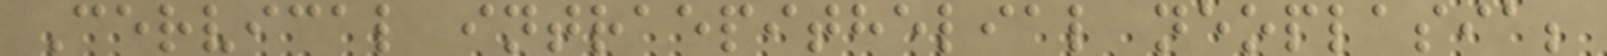Cervical intraepithelial neoplasia;
